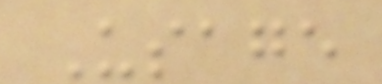Usage
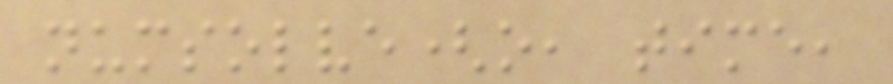numsolve(o, time,
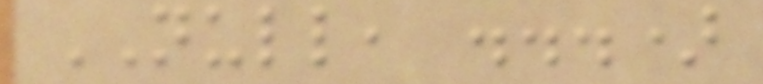NULL, ...)
